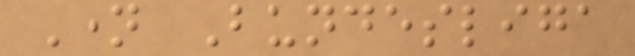Name Bundesliga
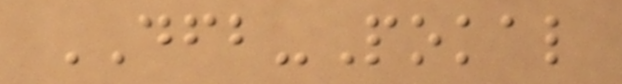DFB-Pokal
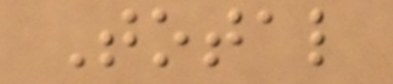Total
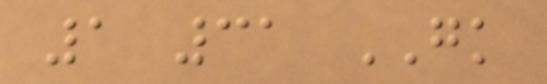1 31 GK
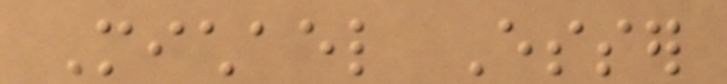Michael Esser
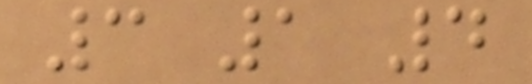3 1 4
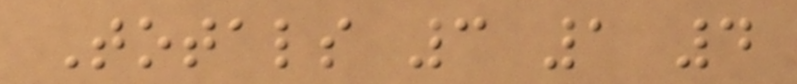Totals 3 1 4
